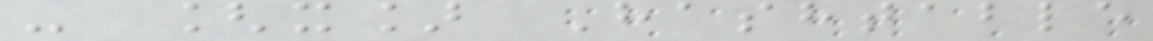- [x] Hashtable
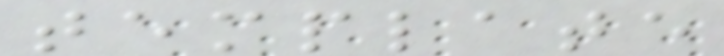template
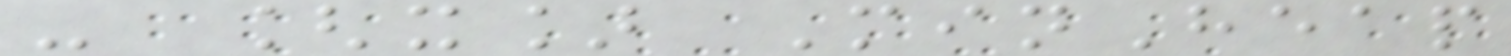- [x] MinHeap
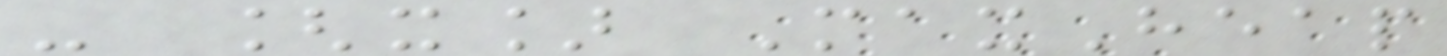- [x] MaxHeap
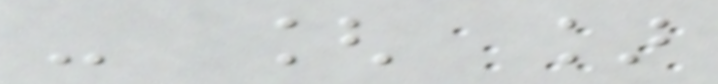- [ ]
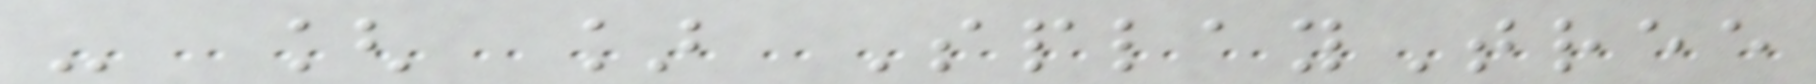- [ ] SplayTree
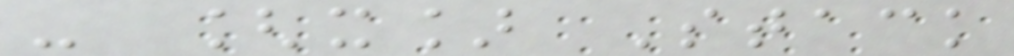- [x] Stack
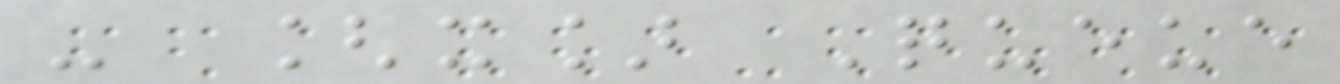- [x] Queue
